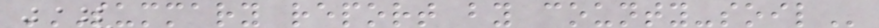SUMMARY REPORT BY COUNTY-SOIL
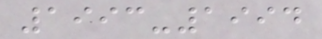1993-1994
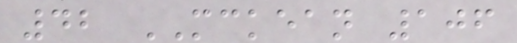42 MCKEAN 106
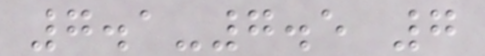7.1-7.5 7
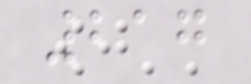217
